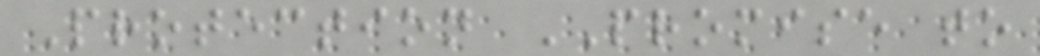Protection PROMISE to
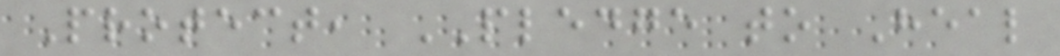Protect, PLEDGE to Heal
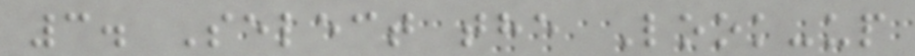3. Select the Look-up
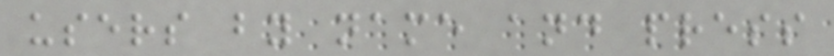users by name and press
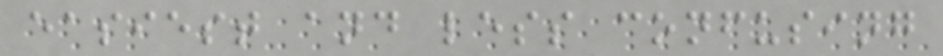easiest and less confusing
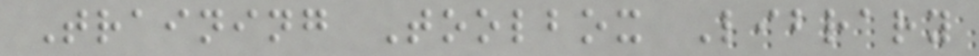Training Toolbox Library
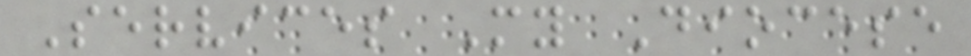Services My Diocese
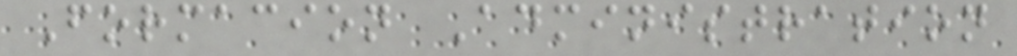Formacion Administration
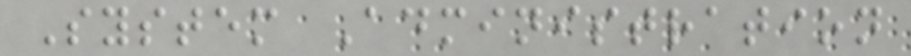System Administration
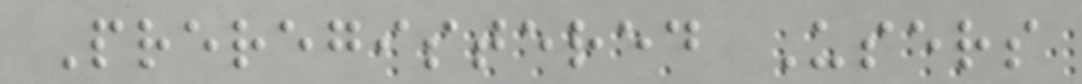Preregistered Users
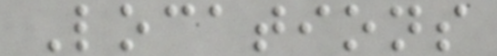Locations
